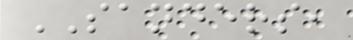SANDERS,
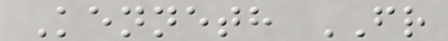Kenneth FR
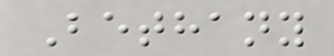Bethany
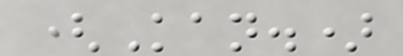(Kan.)
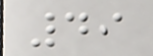49
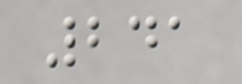241
